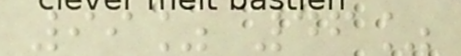99% 46%
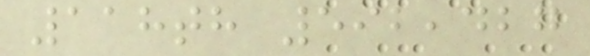118th 592,427
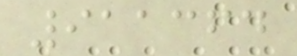911364
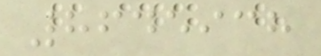8645938
